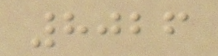8026
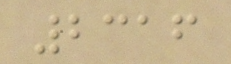2316
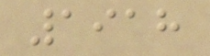1918
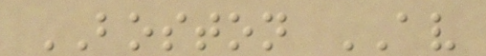BOSTON AV
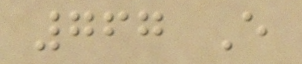767 E
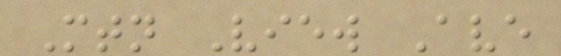Mtn View Ave
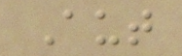Aut
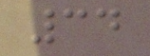34
